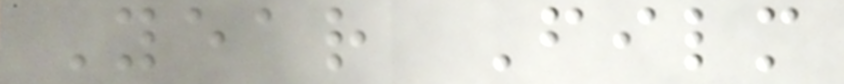Year Film
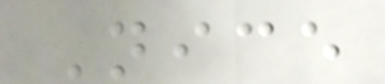Nice
